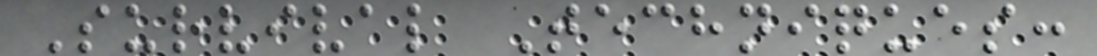Survival Techniques:
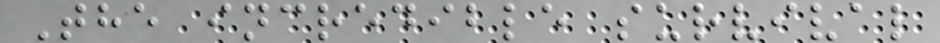The incredible survival
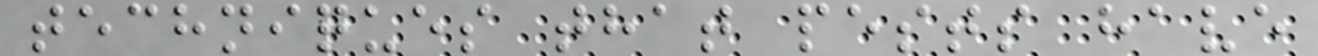techniques that pests have
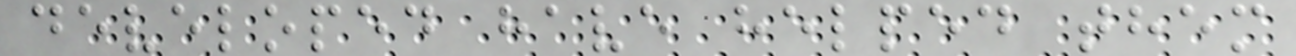developed have helped them
